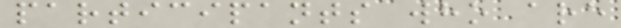participants who are
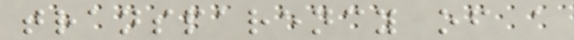transparency of a
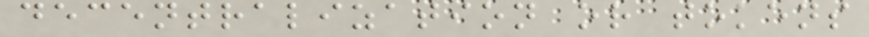decentralization or tokens
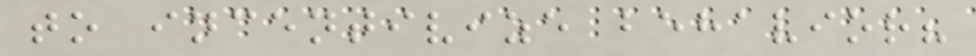to incentivize behavior?
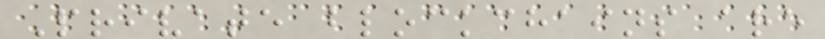Private blockchains are
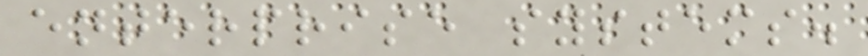enterprise systems.
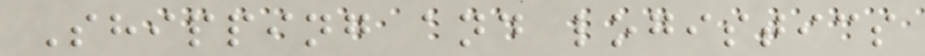Shipping and logistics
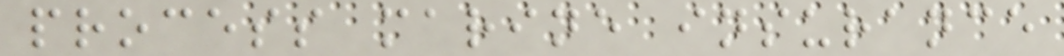process marine insurance
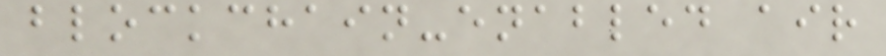blockchain-enabled air
